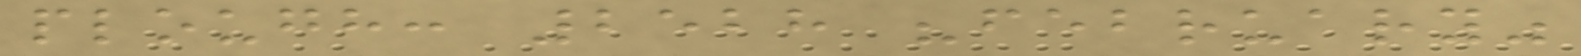plough: 2528 "february"
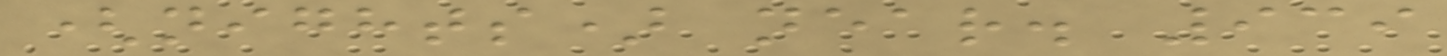(nights) near. 939
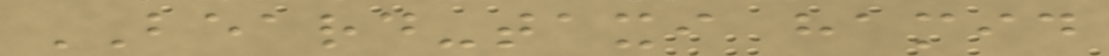BEARD-taxi hamid
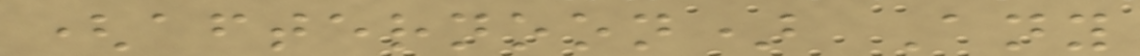(afternoon) Any
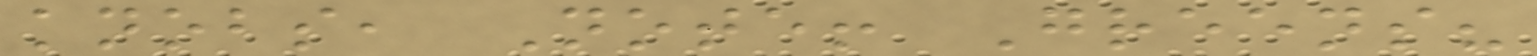knobs, Note! Greens?
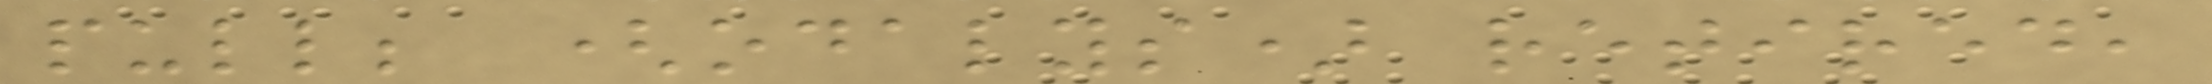pull; (odalys) retired,
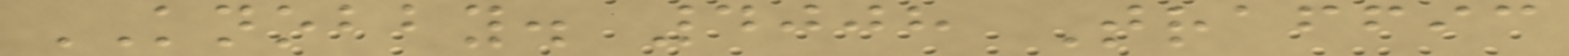KNOBBY. 4008 Traffic
